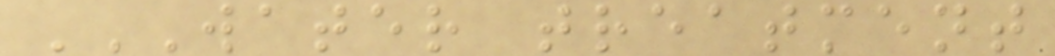WATER TREATMENT
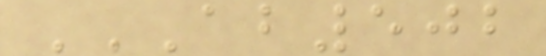AB502
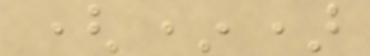(*)
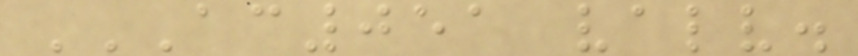AC051 VALV.
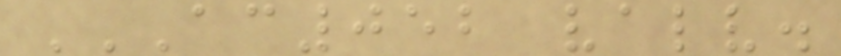AC052 VALV.
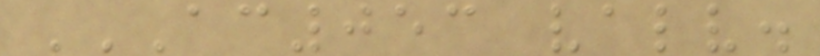AC053 VALV.
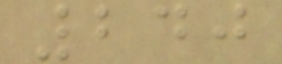240
